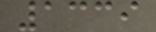1339
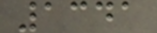1341
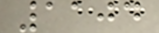1104
